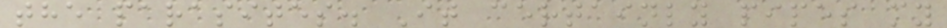the parasites. It certainly pipes my
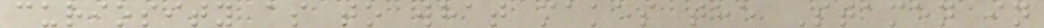curiosity as to what makes the Stamen in
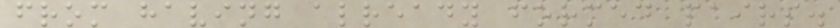from having already formed pairs.
